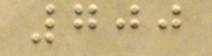700
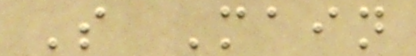S Main
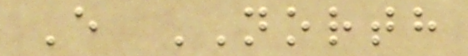E NORTH
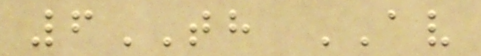6TH AV
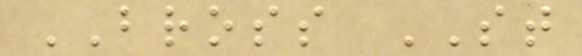BROSS ST
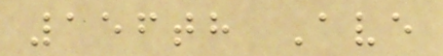156th Ave
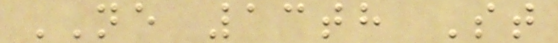NE 13th St
